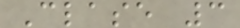Clase 3
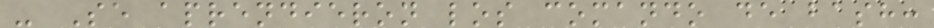- Se aprendieron los comando de bash:
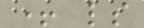+ ls
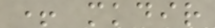+ mkdir
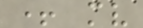+ mv
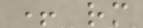+ rm
